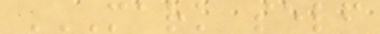MARK SELF
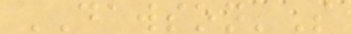DAWSON'S
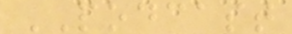PODCAST
